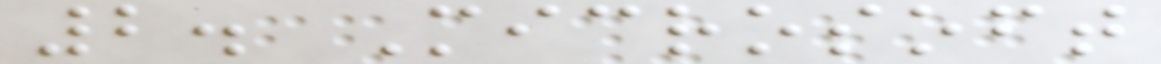2. Microsoft
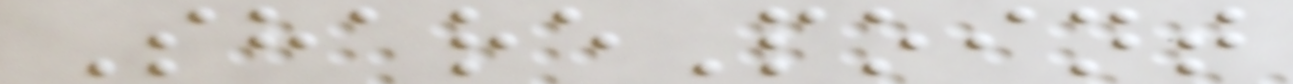SharePoint
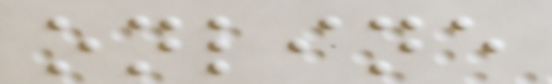online
